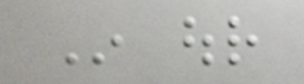In our
